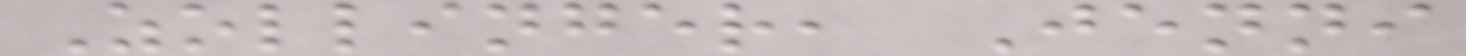Zollinger, Jenni
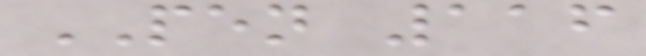PEN 116
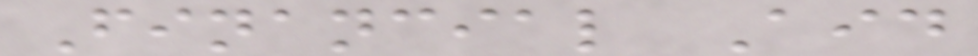Financial Aid
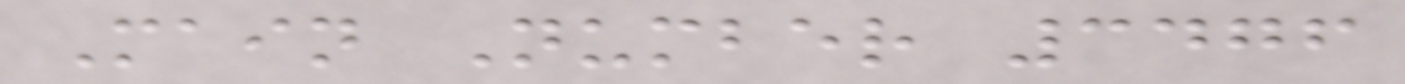Main Number 3476
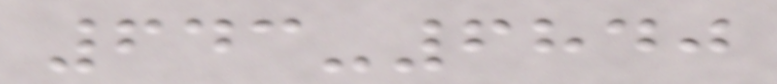643-6840
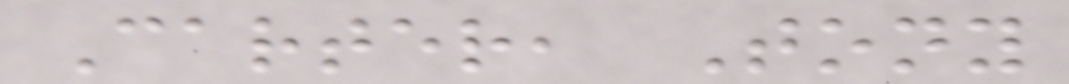Carter, Tony
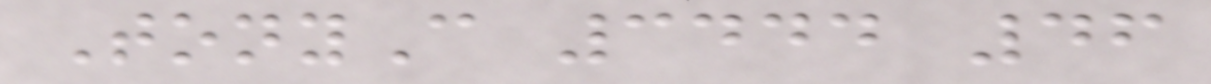TonyC 3444 46
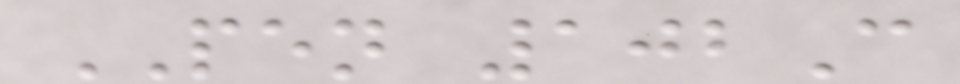PEN 102C
